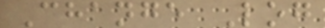Change Log
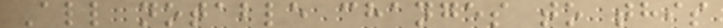All notable changes to this
